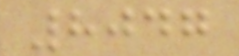8047
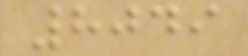8049
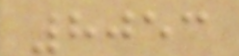8053
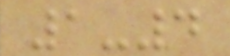1-4
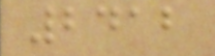2412
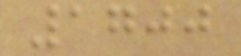1700
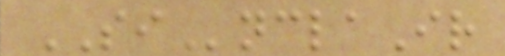SInclaIr
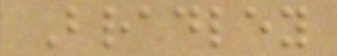Bradley
